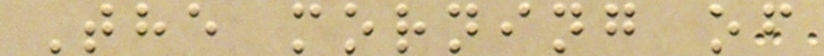The morning of
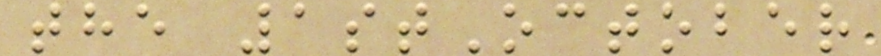the 1stOctober
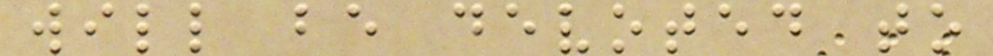will be devoted to
